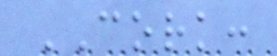CORK:
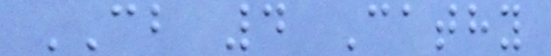CB 4 Cathy
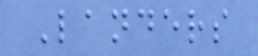Landers
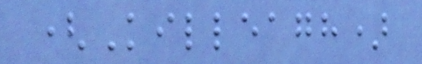(Killeagh)
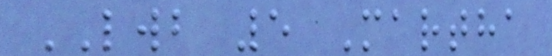LWB 5 Martha
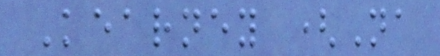Kearney (Na
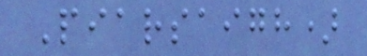Piarsaigh)
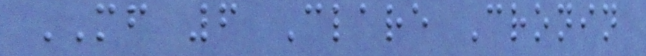MF 6 Clare Cronin
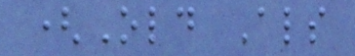(Old Als
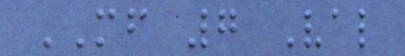MF 7 Val
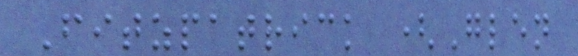Fitzpatrick (Glen
